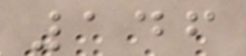146
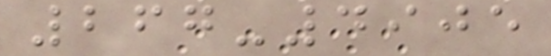267-4905
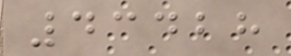43428
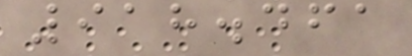918.461
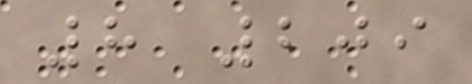8 209
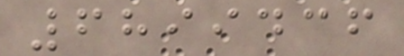6899436
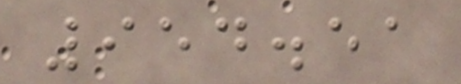954.51
